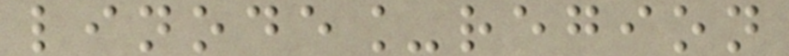linode_region
